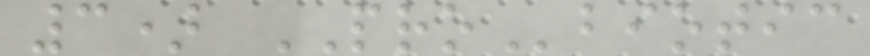3) PRObiotic
